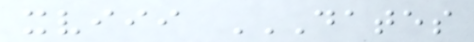xviii DATES
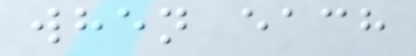when each
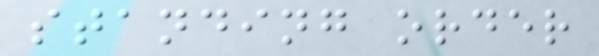standing order
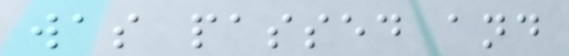was passed and
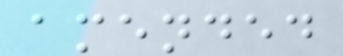amended
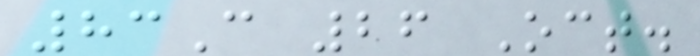83C 26 Oct.
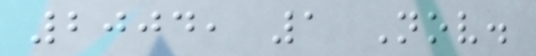2004, 1 Nov.
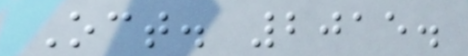Oct. 2015.
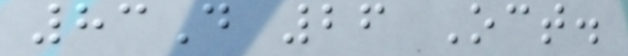83D 26 Oct.
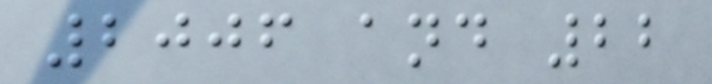2006 and 22
